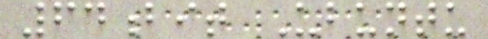64bit Ubuntu
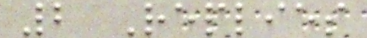2 Replies
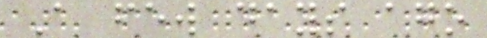A few days ago
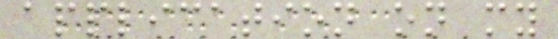application on my
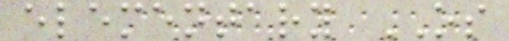elementary OS
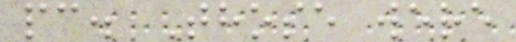pc. Those were
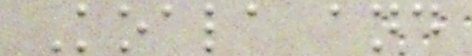Koala and
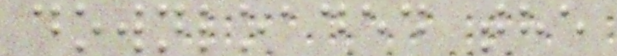downloaded the
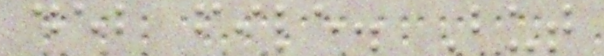deb file. But
